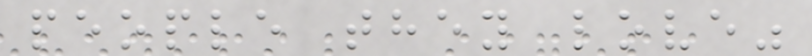people they love"
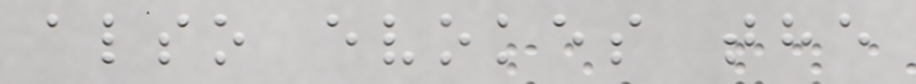also evokes the
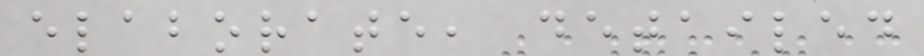elaborate, detailed
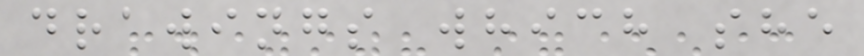drawings which she
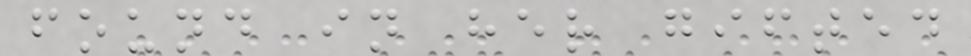found in her gifted
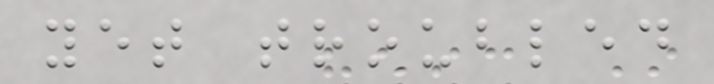yet troubled
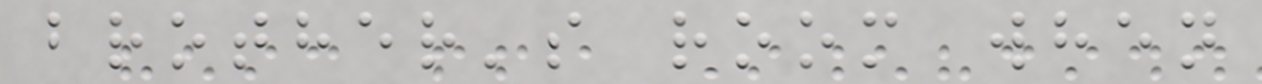brother's room when
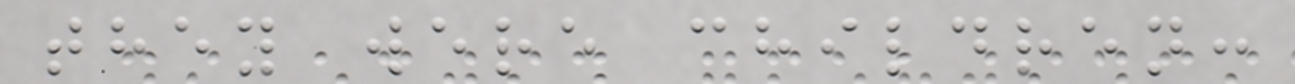they were children:
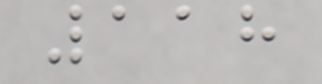118
